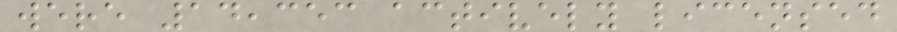were 14,353 actively licensed
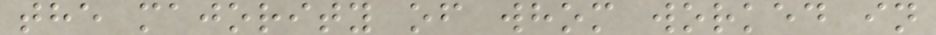the majority of whom worked in
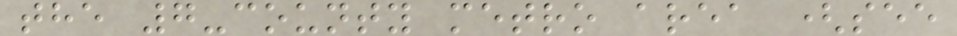the 7-county metro area (see
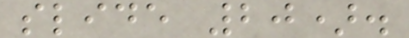slide 20).
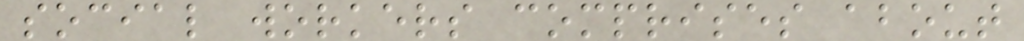social workers comprises about
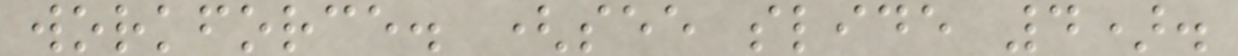workforce. (see slide 4).
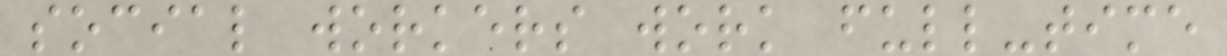social workers work full-time
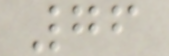76
